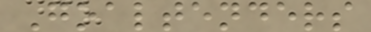Goaltenders
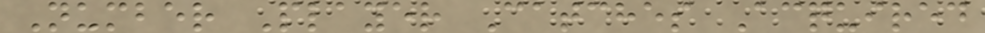Number Player Catches Acquired
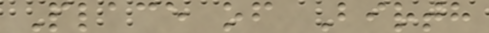Place of Birth
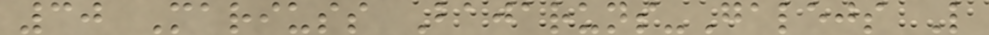30 Mariuss Bajaruns-Galejs L
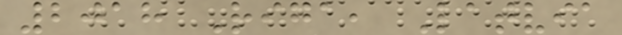2018 Riga, Latvia
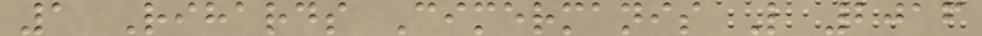1 Rihards Cimermanis L 2016
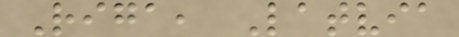Riga, Latvia
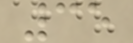35
